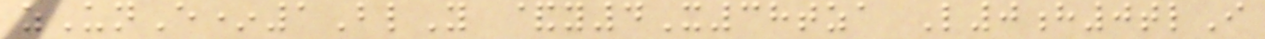zUnE*1BlY &y4X38tza L0h0tlI
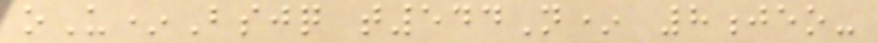oU*Bsjq t544N* 8jeo-
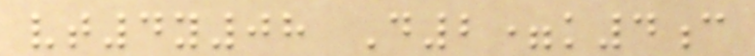vt4y08 D2=k4c
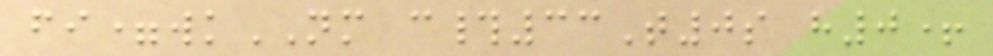fi=wkNM c#33T0s h0+
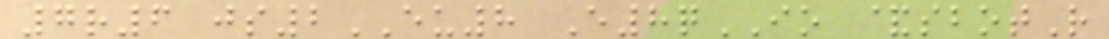7r6 js2EU8 E8qIO &sbotR
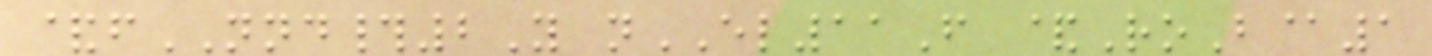&fNND#2Y nEL11F &RoB@1
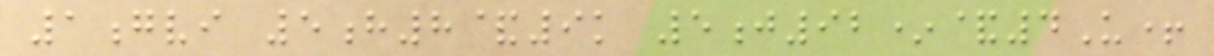1gvi 5h8&9k 5j92*&4U+
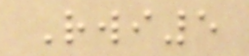Rwi5
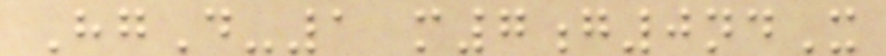HgD-1 m7g0ndX
